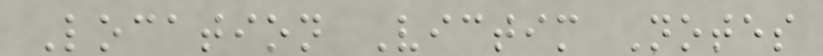Location Victim Notes
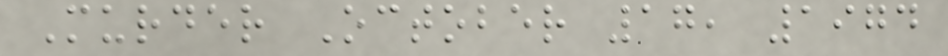Murder October 17, 1974
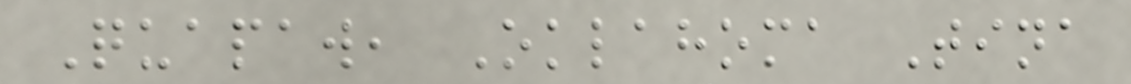Quapaw, Oklahoma Tina
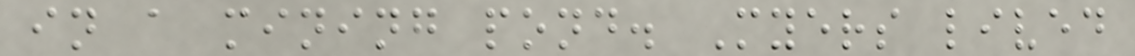in a mining pond. Myers lived
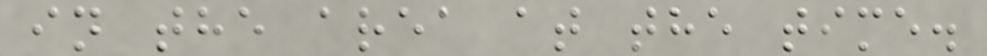in the area at the time.
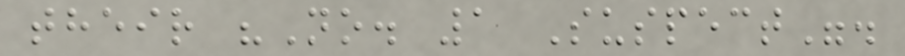their "No. 1 Suspect".
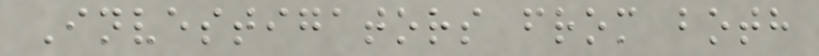Investigators from both
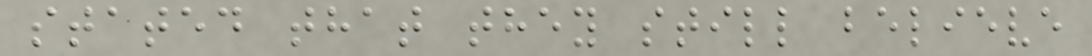stated that they still believe
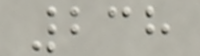238
